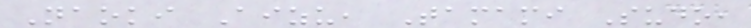Naoki Aizu, Tamami Sudo,
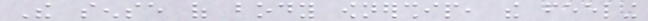The sense of body ownership, the feeling
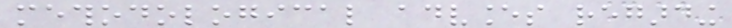methodological advances regarding
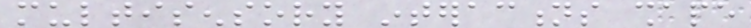multisensory interactions shape
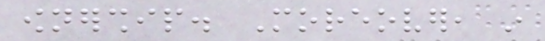ownership. Moreover, in
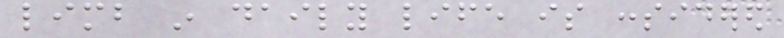limb in daily life is considered
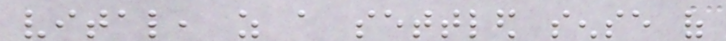vital, as a settled sense of
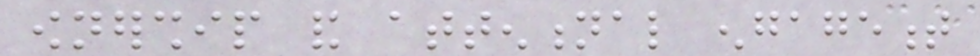ownership and attentional engagement
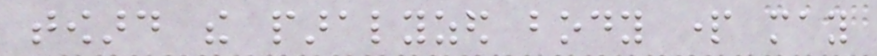toward the paralyzed body part may
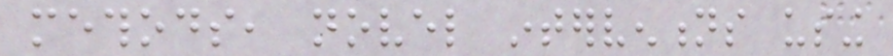methods, novel interventions using
